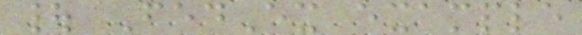| FedEx example
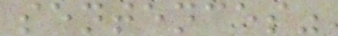sentences"
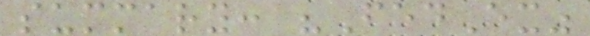summary: "FedEx"
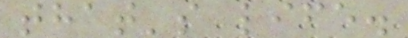that's life.
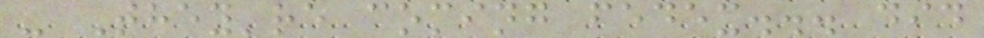- They're coming fedex... did
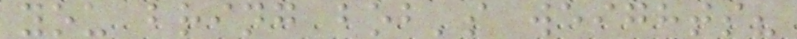you bring bob's weights?
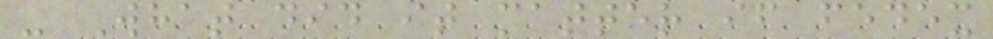- What did it matter if fedex
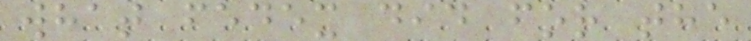what fedex did for the
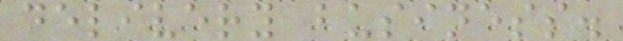delivery business.
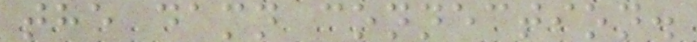the damn connection.
